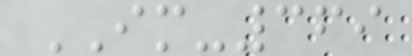IM-369
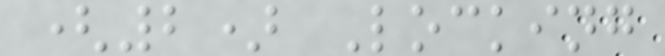(2) Locking
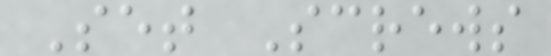Set Screws
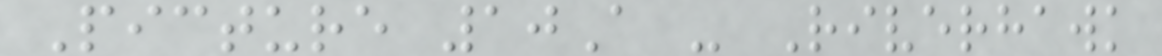Picture 10A - Riverhawk
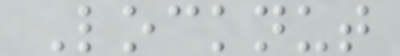Locknut
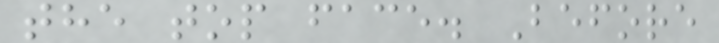the top face. Before
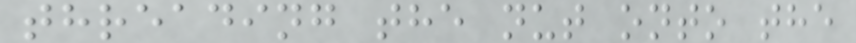threading the nut onto the
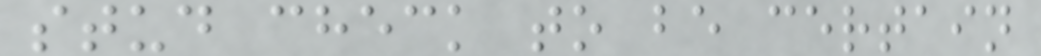stud check to be certain
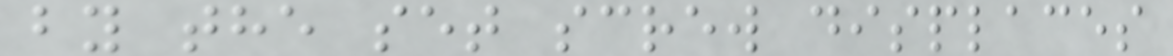by the set screw displaces
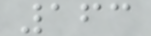163
